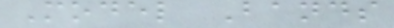Model Bands
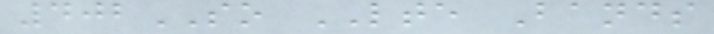402SO LTE Bands
